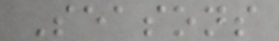Seasons
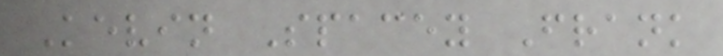Kevin Spacey Frank
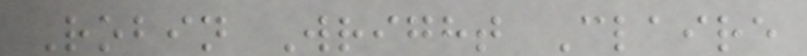Robin Wright Claire
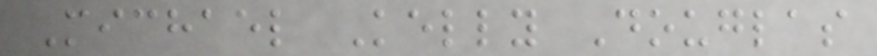Michael Kelly Douglas
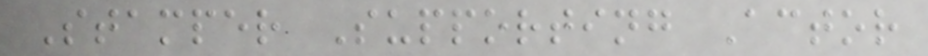Stamper Supporting Actor
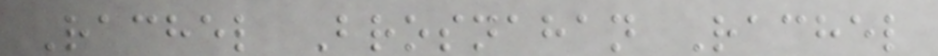Rachel Brosnahan Rachel
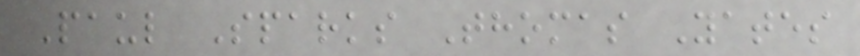Paul Sparks Thomas Yates
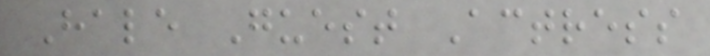Hale Guest Actress
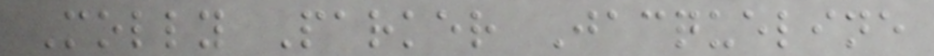Molly Parker Jacqueline
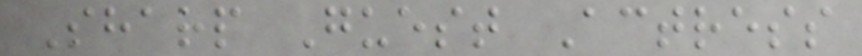Sharp Guest Actress
